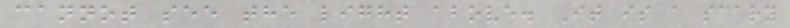cannot see the light above. It is a scary
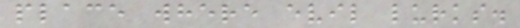place where evil lurks.
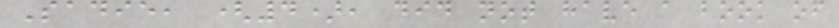Sadie, (4), did not have a book of
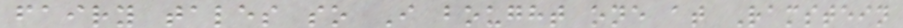fairy tales so I bought one at Ramstein
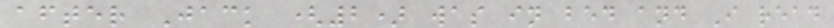after Jack (2) was in bed and I read
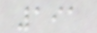191
